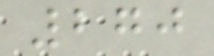270
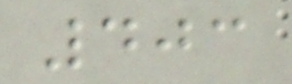403
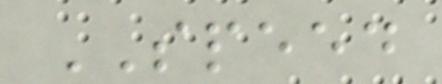SPEED
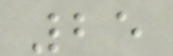25
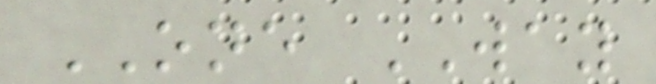ONE WAY
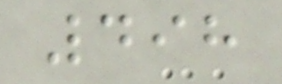498
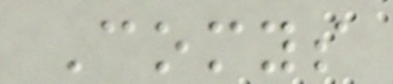Comys
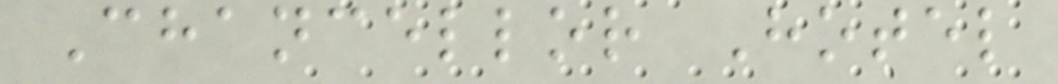Chancellor Hotel
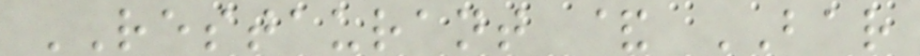RESTAURANT & BAR
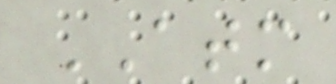ATM
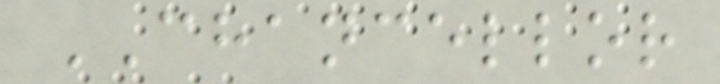CHANCELLOR
